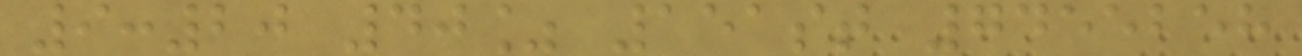9:20 40% 151st 7455258
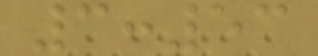3:53
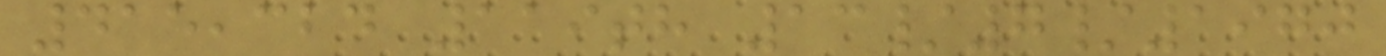415,324 119th 13/7/1970
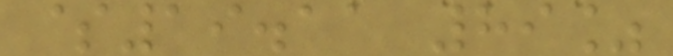$19.11 89%
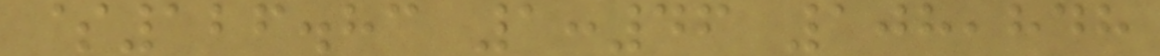$126.83 1:46 108,848
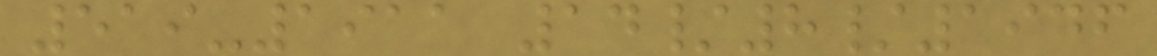519-1911 14/8/1946
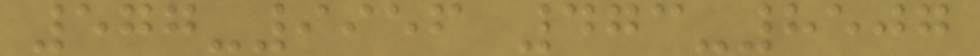577-9956 473-8507
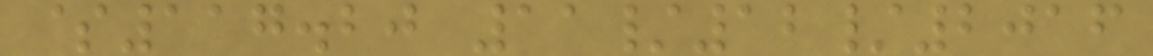$117.20 11/12/2016
